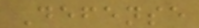Defense
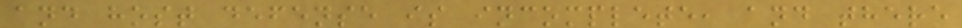and host defense is incomplete, and there
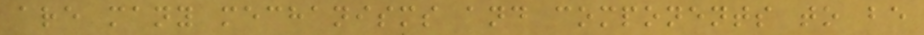are many mechanisms and components to be
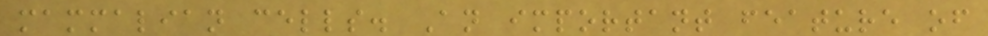mammalian cells. An important feature of
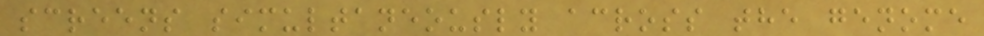screens simultaneously across the genome
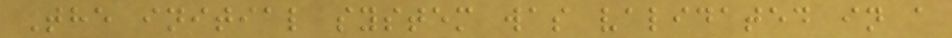The initial system was validated in a
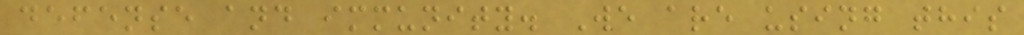defense and immunity. We are using this
